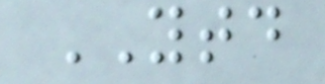YTD
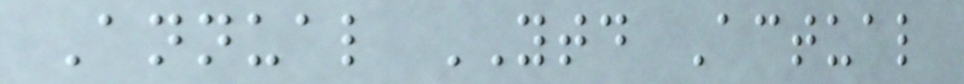Annual YTD Actual
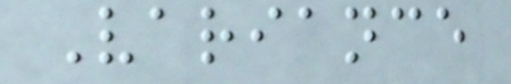Variance
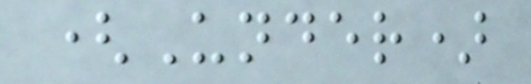(Under)
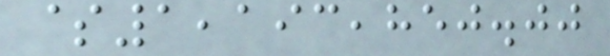$1,193,850.00
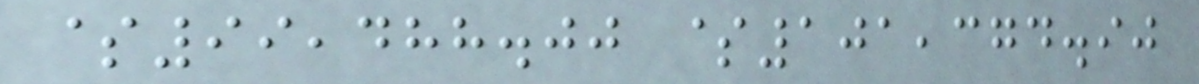$99,488.00 $101,374.90
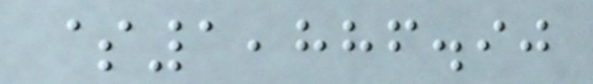$1,886.90
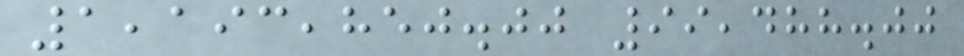1,193,850.00 99,488.00
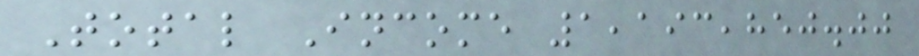Total Income 1,193,850.00
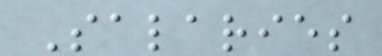Salaries
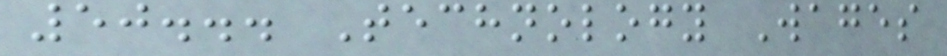50... Technology Wages
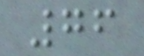76
